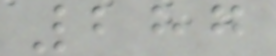287
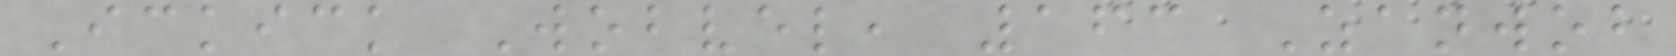Ickick Wobvel, 163 Zanwob
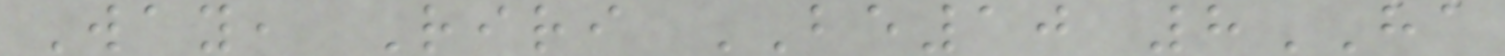Way, Riri BE10 8HA
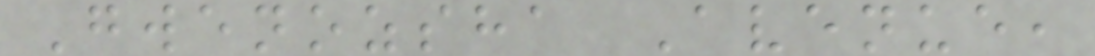Gwenozsha Avenue,
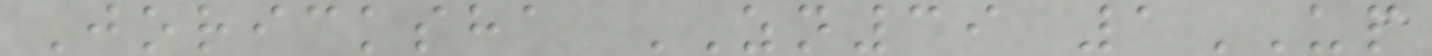Joricksha ZN39 1UP
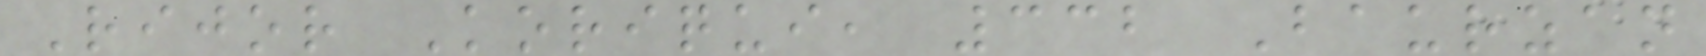Rijor Koriqui, 332 Baurzan
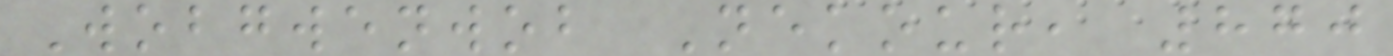Wobgwenwob Nekour, 870
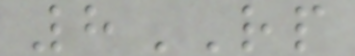8RP
